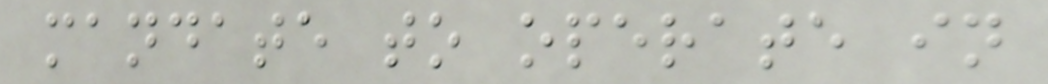mandate to operate in
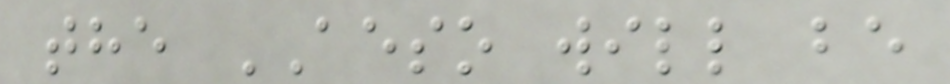the AESO will be
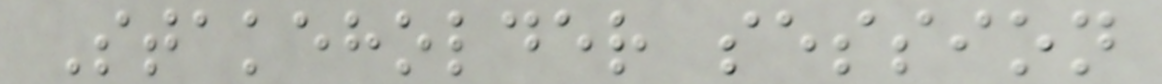Stakeholder session
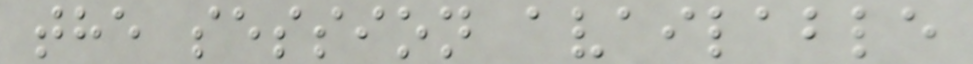the session available
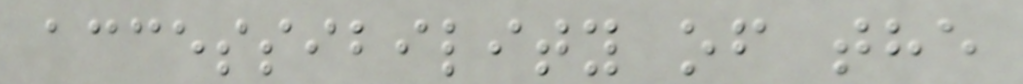accessibility of the
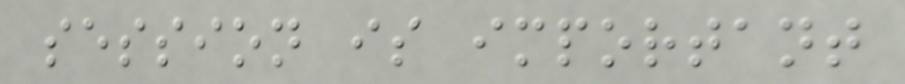session is important
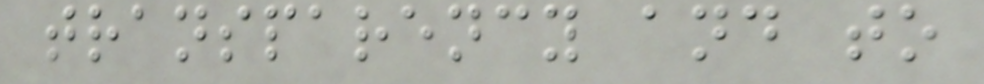transparency and to
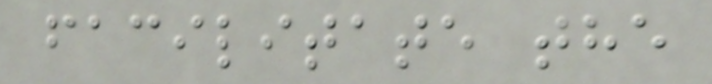facilitate the
